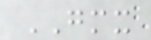GMX
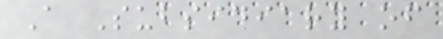A Subsidiary of
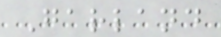Garland
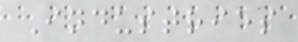Industries
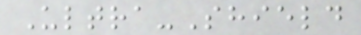Ultra-Shield
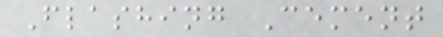Flashing Cement
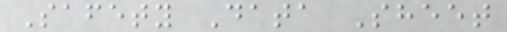Safety Data Sheet
